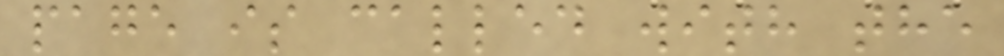page is called with the
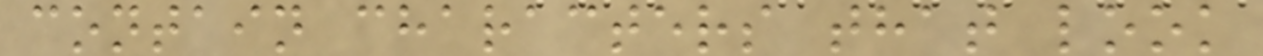contain characters that look
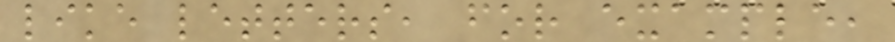like letters, for example,
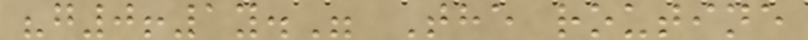"g0!1y." The routine
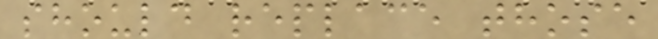should replace those
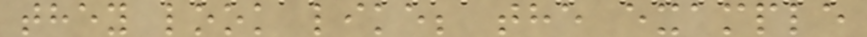they look like; the example
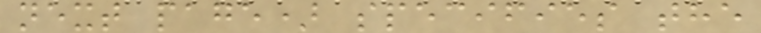next page) specifies the
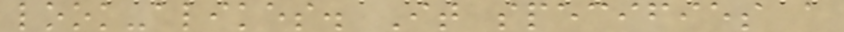look-alikes. It specifies a
